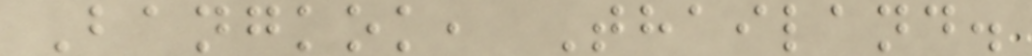Bangkok, Thailand.
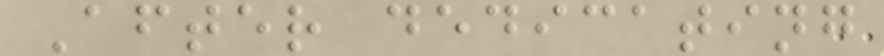After dedicating
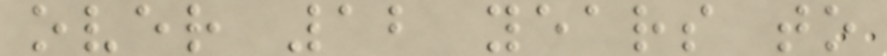over 12 years to
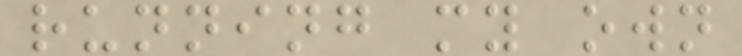running my own
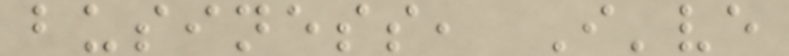business, I've
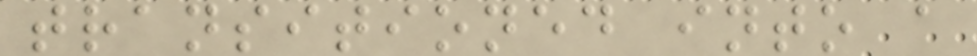transitioned into a
